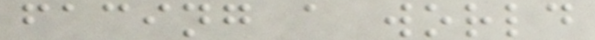facing a world
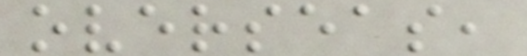overseas,
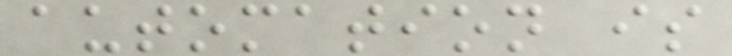automation is
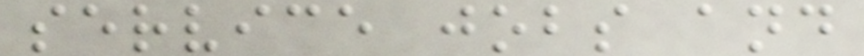service jobs and
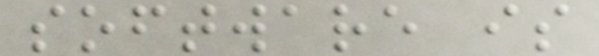software is
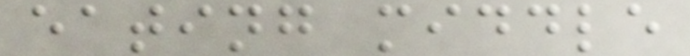eating middle
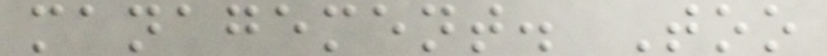management. Too
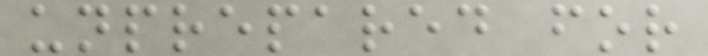unprepared for
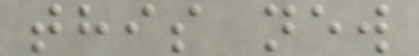this new
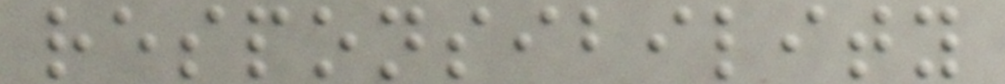responsibility
